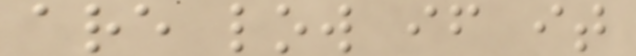are low if it
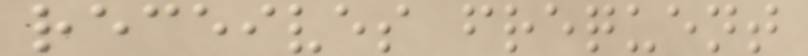receives frequent
